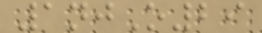1njO29
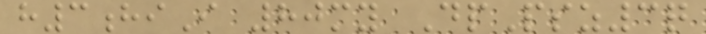h3hiI 80my DpPsz3q
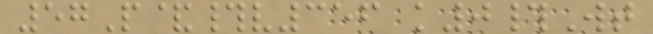57P&#v356 k0#Wt
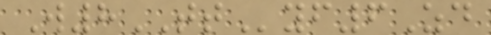W8TTyf6Zd
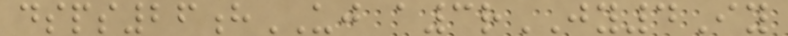dsps26hUJ a3rJY4Iy
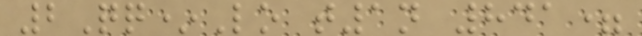2Qq*Lo t1n 841=
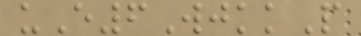uE6WjkkP
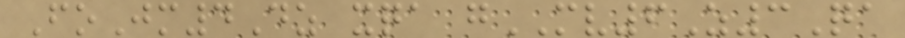FoJm4Dz xqa gMV6Z3Qa
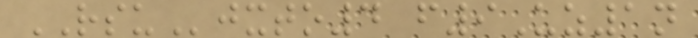RSUjxto4 f9Uz1n
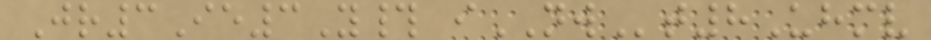Jr3Ie3Y# iNWt8Uhmv
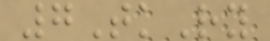7TkRy
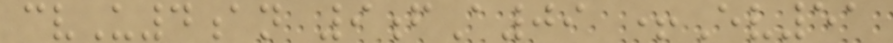cvU4an 9fA09 +Ev51
